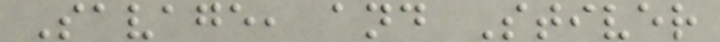Savage, and Stiver
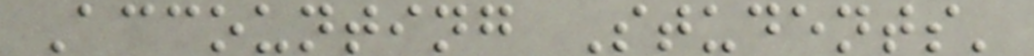Accounting Students'
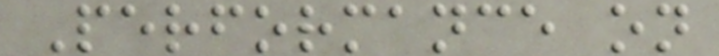Performance on
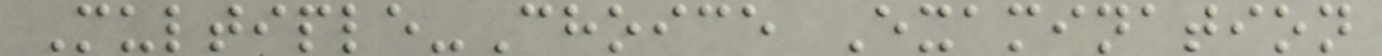Multiple-Choice Examination
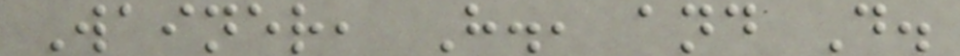Wainer, H., and D.
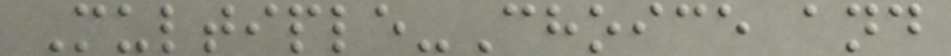Multiple-Choice and
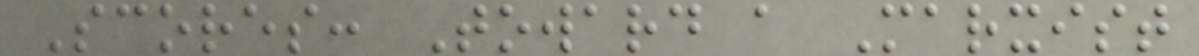Scores: Toward a Marxist
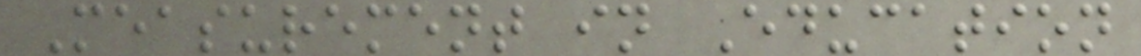Measurement in Education
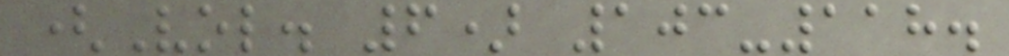(Vol. 6) 103-118.
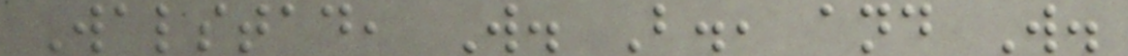Walstad, W. B., and W.
